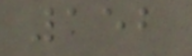152
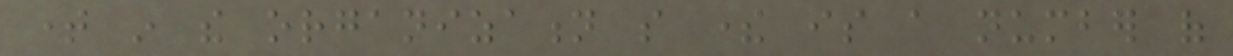time in the organization so there is a number of
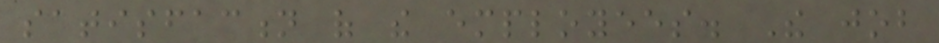satisfaction of the employees. The job
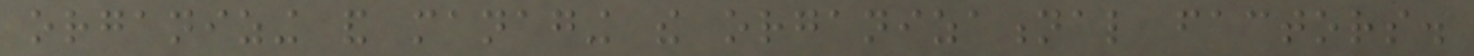organizing and managing the organizational factors.
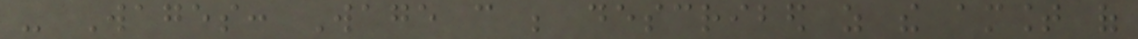- Wages: Wage can be described as the amount of
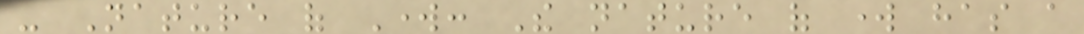- Nature of Work: The nature of work has a
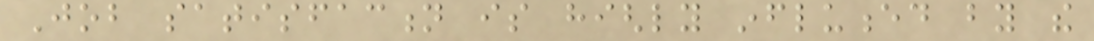Job satisfaction is highly influenced by the
